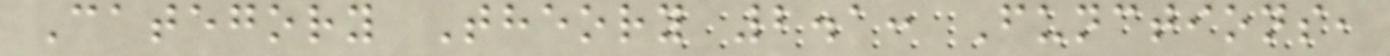Category Theory 2.1: Functions,
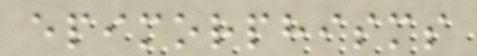epimorphisms
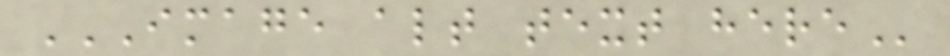IMAGE ALT TEXT HERE
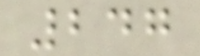247
